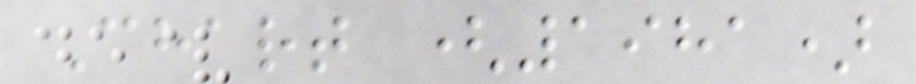Chart (1981)
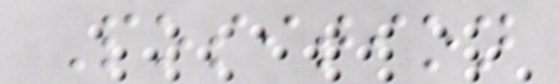Position
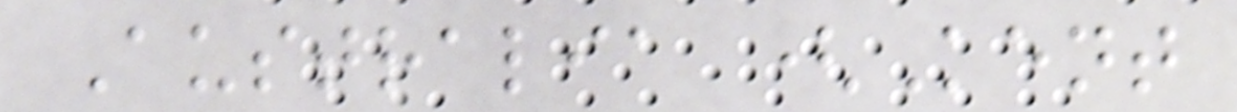Australia (Kent
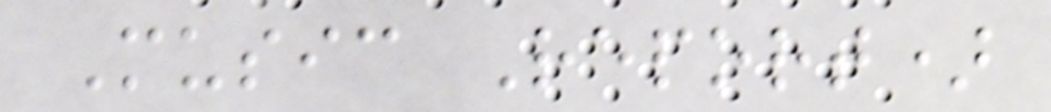Music Report)
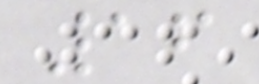16
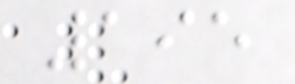195
